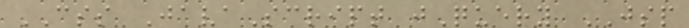CSS JavaScript jQuery JSP
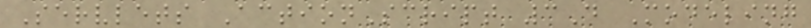Servlets ActionScript 3D Modeling
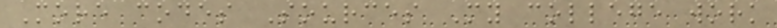More codes Sources My college work
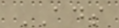ADS
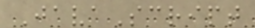JavaScript
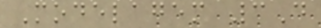Modelagem 3D
